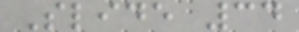Slide 34
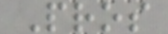Pros
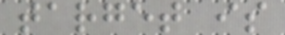target is
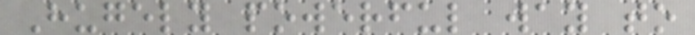Hugely powerful way to
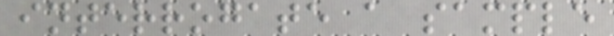interrogate a sample
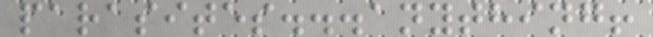parasites...anything!
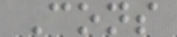Cons
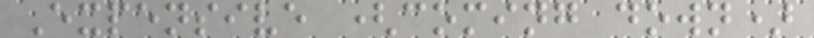Expensive (coming down)
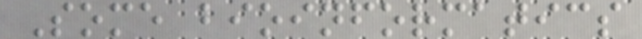Some bioinformatics
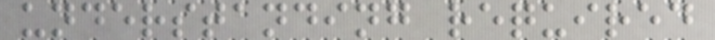understanding required
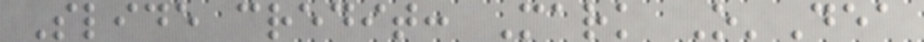Slide credit: Mark O'Dea
